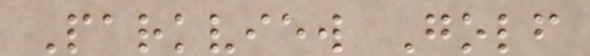Parkview Golf
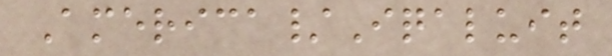America/Iqaluit
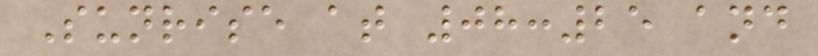Sunrise at 08:25 and
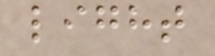light
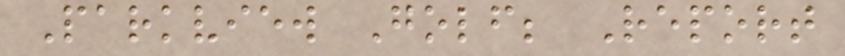Parkview Golf; Report
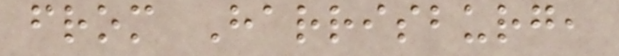from Harrisburg,
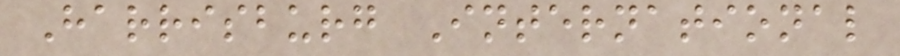Harrisburg International
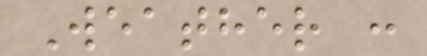Weather :
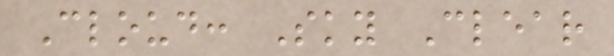Cloud: Sky Clear
